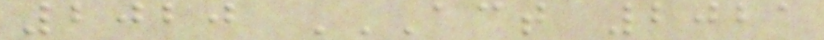2020 ACT 2021
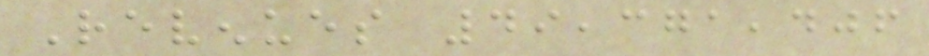Revenues 49,371,406
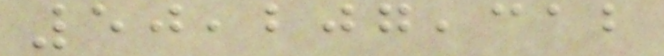50,207,312
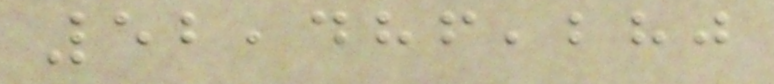52,486,280
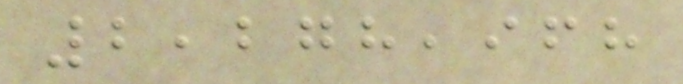2,278,968
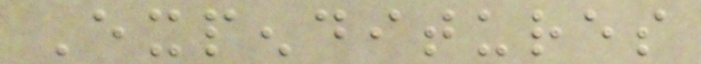Expenditures
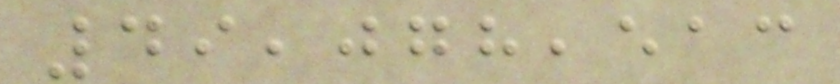49,078,513
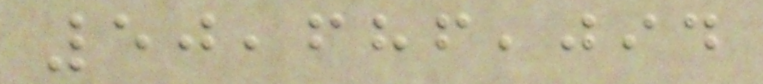50,686,094
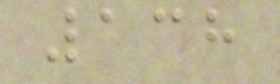138
